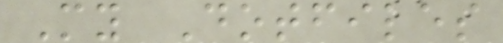My Dotfiles
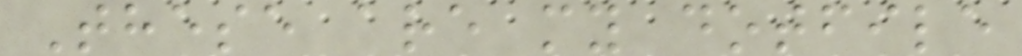These are my dotfile
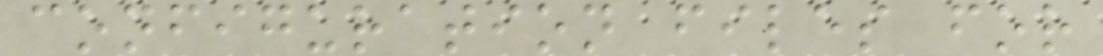configuration files for
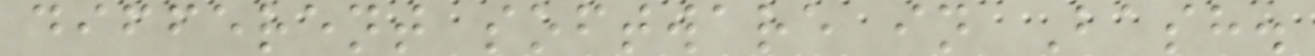different software in Bash.
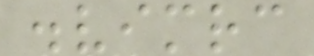.vimrc
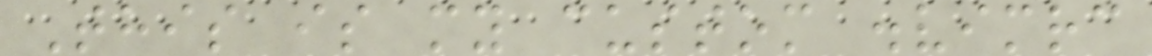This is my custom .vimrc
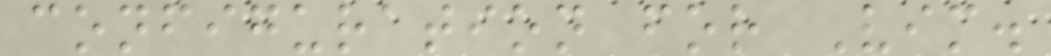configuration for Vim.
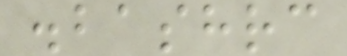.bashrc
